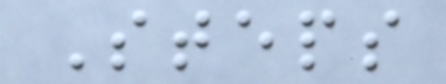Steps
